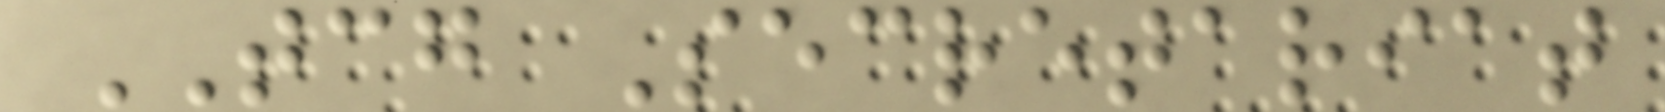TCG Secretariat
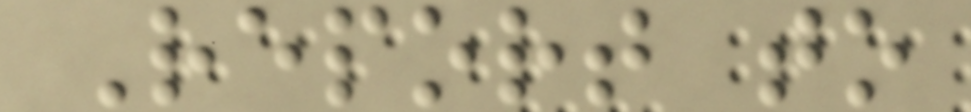Report to
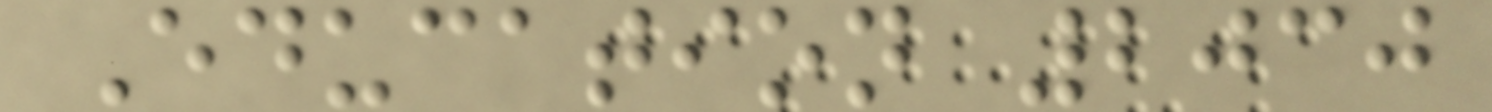Education 2030
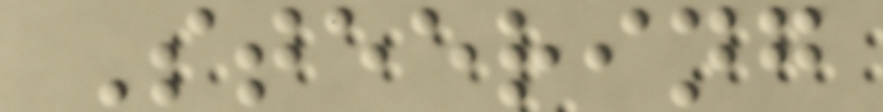Steering
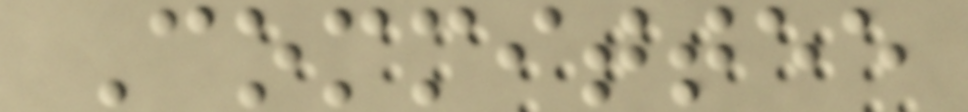Committee
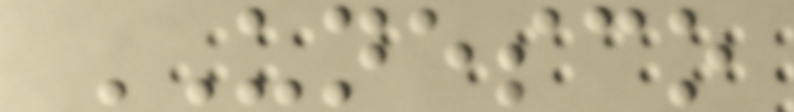UNESCO
